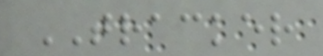TRACKER
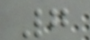7
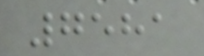7581
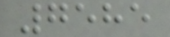7585
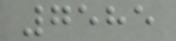7585
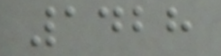1428
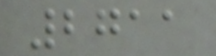2711
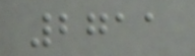2711
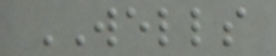WELLS
